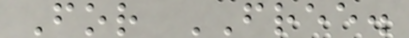For FREE.
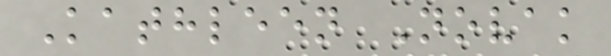Kathleen Novak
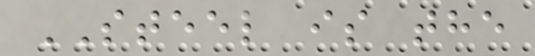STEEL is the
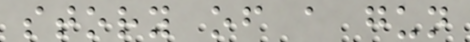story of a gun
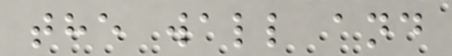the wall and
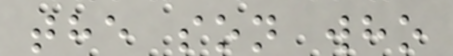the son who
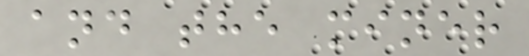and the miner
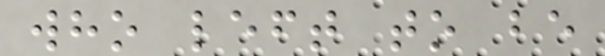who left to be
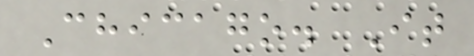Chicago. It
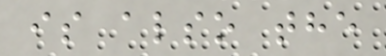is also the
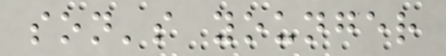son's younger
